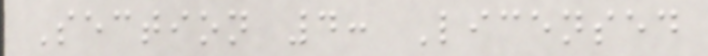Section 4: Licensed
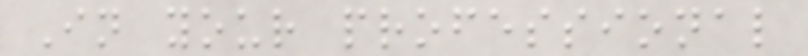In your professional
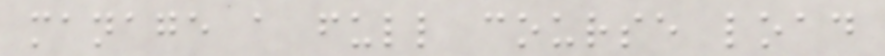manage a full course load
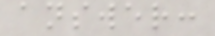answer:
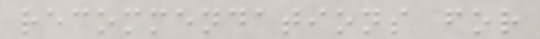recommendations for
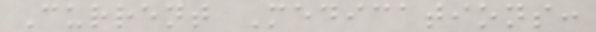Current Medications:
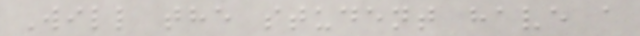Will the student have a
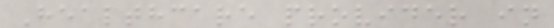Healthcare provider in
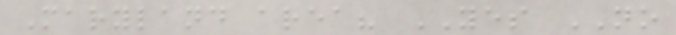Maryland area? YES NO
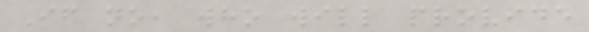If no, who will provide
